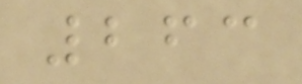263
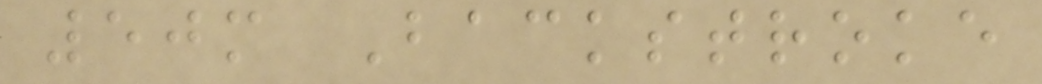50m Backstroke
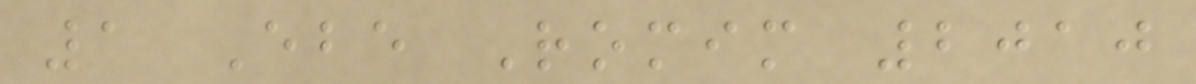1 Ebe Romim 2010
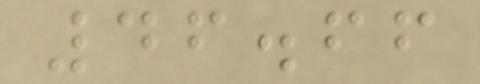46.66
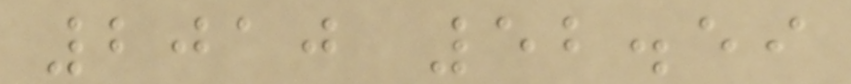2010 52.59
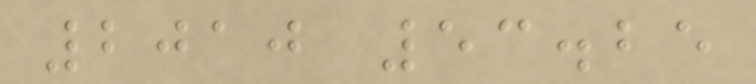2010 53.25
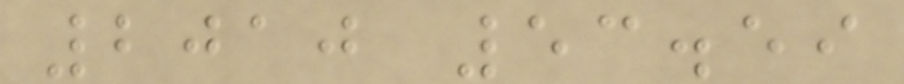2010 53.59
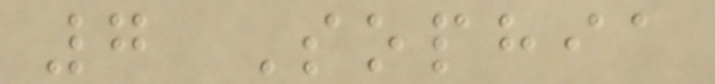7 Sophia
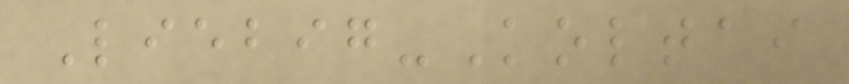Liebig-Koltai
